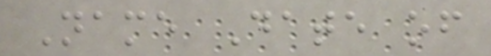Name Date of
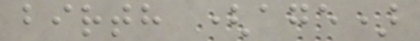birth (age)
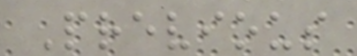Previous
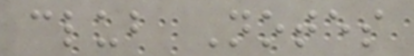club Notes
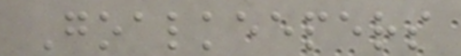Goalkeepers
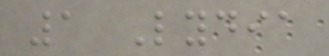1 Lydia
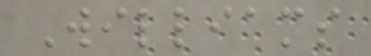Williams
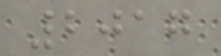2017
